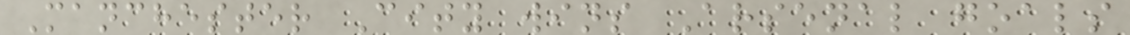Manchester City wins Arsenal goals
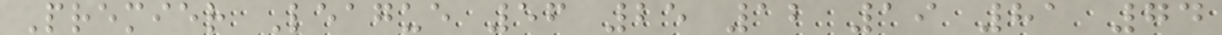Premier League 56 25 12 19 81 74
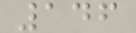146
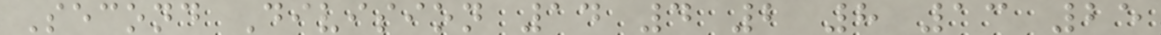Second Division 14 4 2 8 13 25
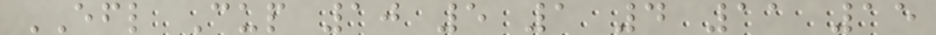EFL Cup 10 5 1 4 11 15
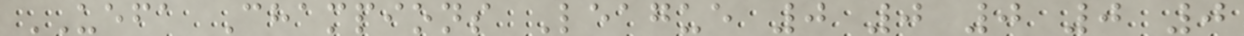UEFA Champions League 0 0 0 0 0
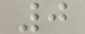0
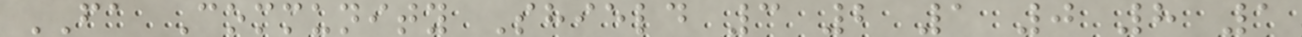FA Community Shield 3 2 1 0 8 1
